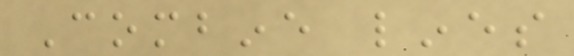Combine lines
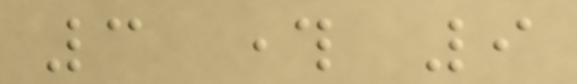3 through 9
